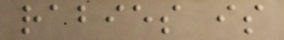rabies is
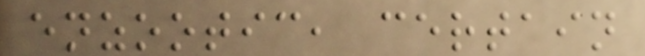enzootic, certain
